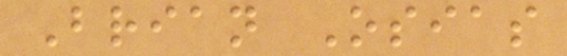Brian Osias
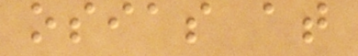osias at
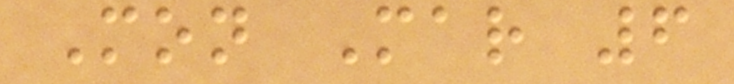Mon Mar 6
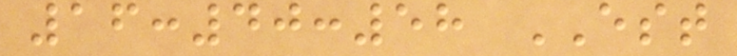16:40:58 EST
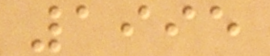1995
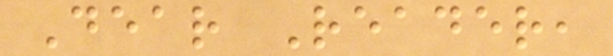Dear Reader,
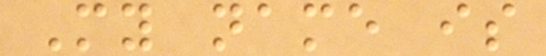My name is
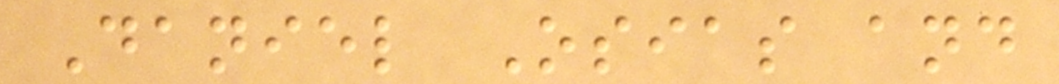Daniel Osias and
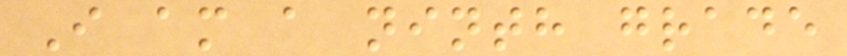I am a ninth grade
